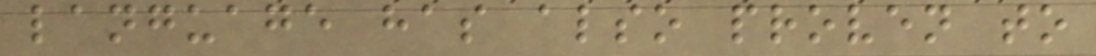language has also proven to
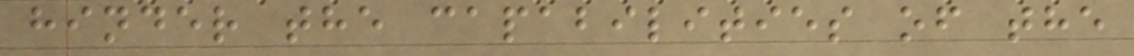hinder the capabilities of the
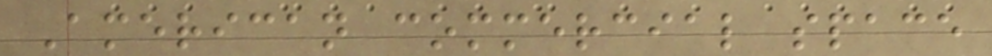American commercial space
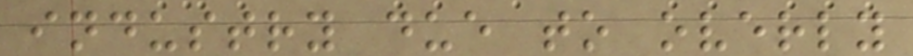industry due to overly
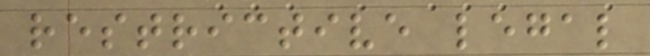restrictive legal
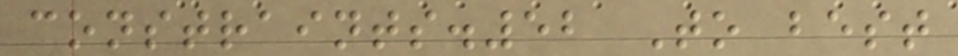constraints.52 To best
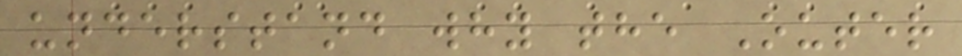understand why the Outer
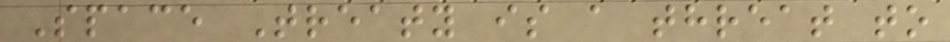Space Treaty is a threat to
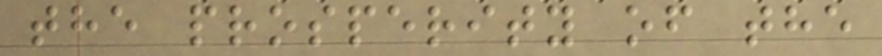the prosperity of the
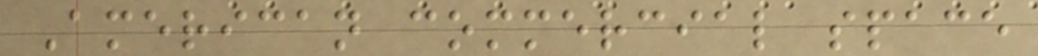American commercial space
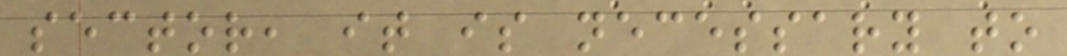sector, it is necessary to
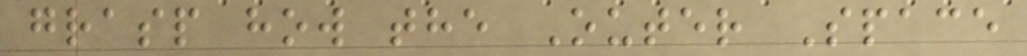grasp how the Outer Space
